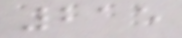215
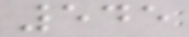545
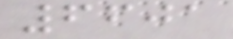6601
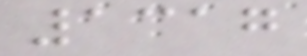1317
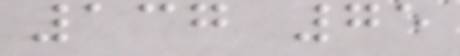137 75
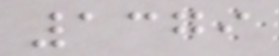1379
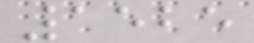1525
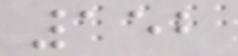152
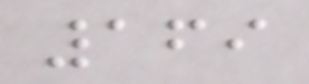169
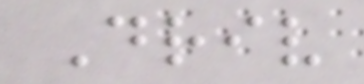Driv
